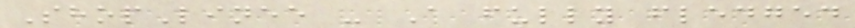ShopLinee - A fully fledged
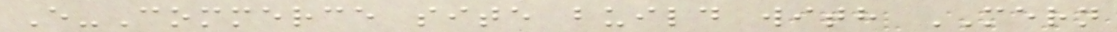E-Commerce site build with MERN
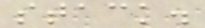stack.
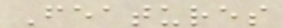Features
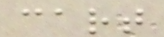cart
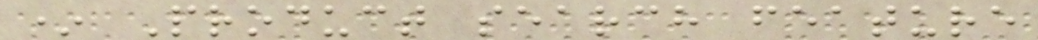* Product search feature
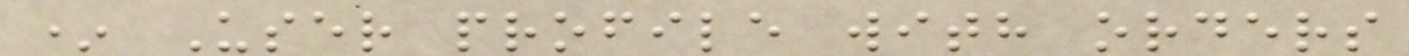* User profile with orders
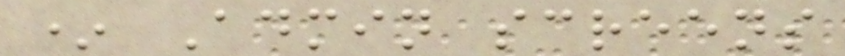* Admin screens
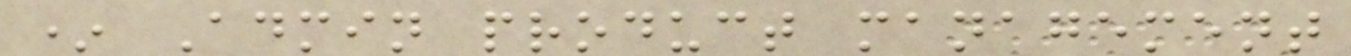* Admin product management
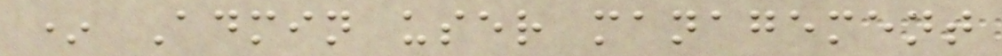* Admin user management
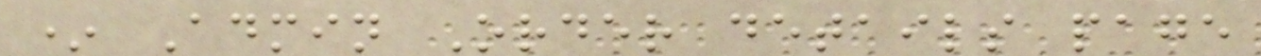* Admin Order details page
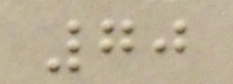70
